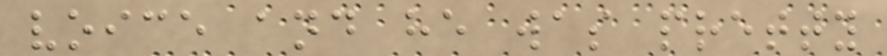voice and he was pretty
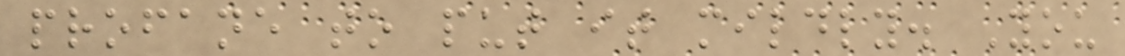profane to put it mildly. You
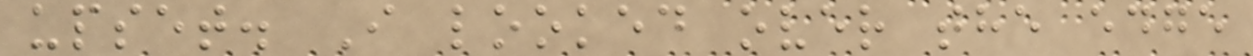upset. I looked over the edge
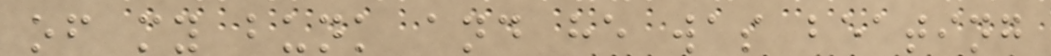of my bunk and he was beating
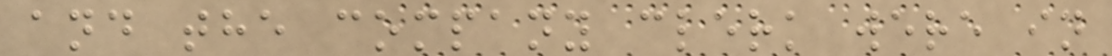and the company clerk were in
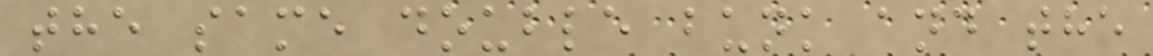the same double bunk and the
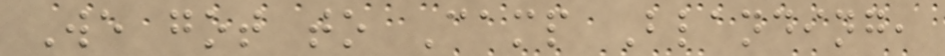We got to Camp Blanding,
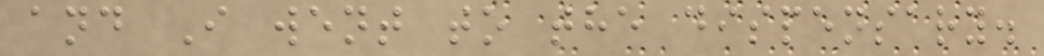and I went to the dispensary.
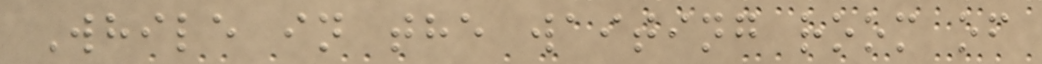While in the waiting room of
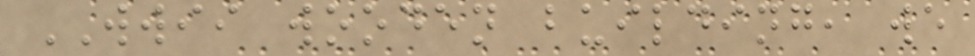WWII wooden building, we
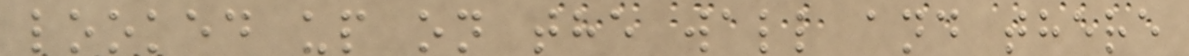looked up on the wall and there
